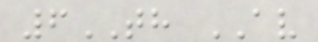6TH AV
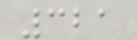321
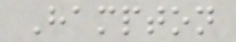Hampton
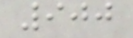900
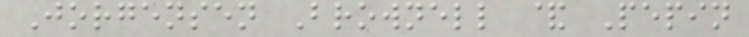Jorgensen Brownell & Pepin
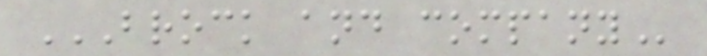BROCK AND COMPANY
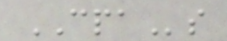CPAs
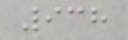938
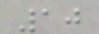10
